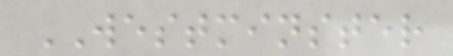WESTMINSTER
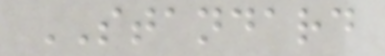STANDARD
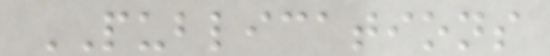PUBLICATIONS
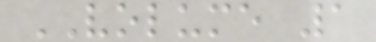VOLUME 1
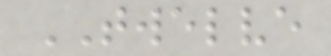TWELVE
